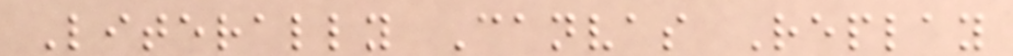Literally Canvas Replay
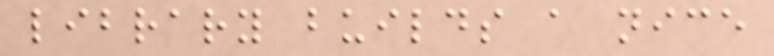library builds a nice
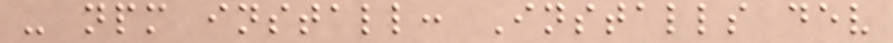- npm install: Installs dev
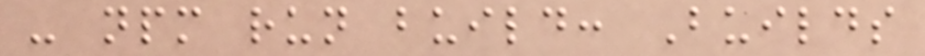- npm run build: Builds
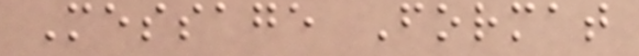Message Format
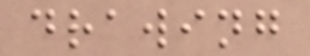drawing
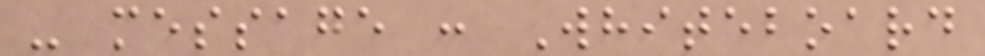- message : Whiteboard
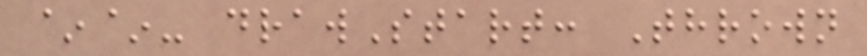~~- drawStart: Thrown
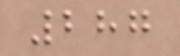287
